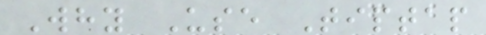Why Use Tiptap
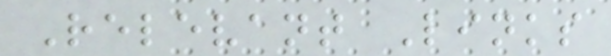Relevant Links
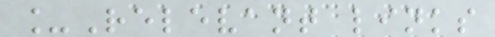_Relevant links
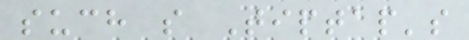such s Tiptap's
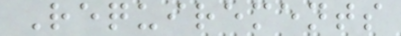Requirements
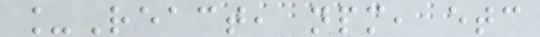_React, npm, etc
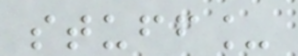stuff_
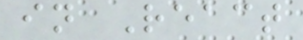in React
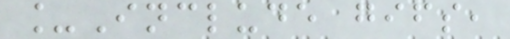_Include gifs,
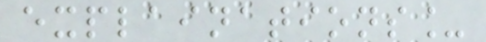explainations_
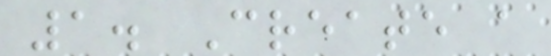1. Create a
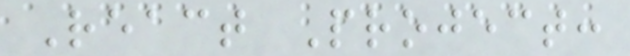React Project:
